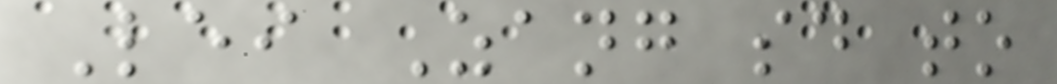Lei Zang said to
